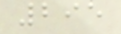295
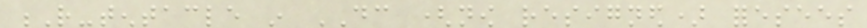R-tentacle in DC (now resigned) foresees
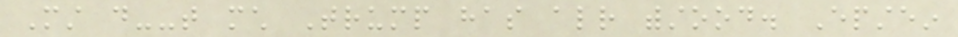Must do--that much Trump has already withstood. Epstein
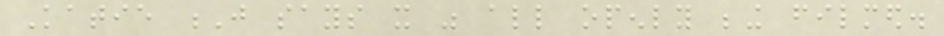Katie J says it was all openly being filmed.
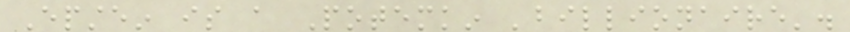Epstein is a Potemkin 'billionaire'.
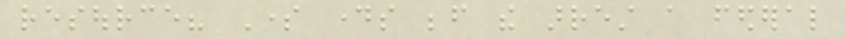resource? Some days before the arrest a federal
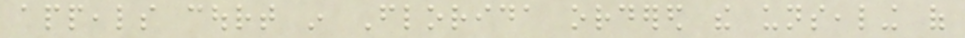appeals court in Florida ordered the unsealing of
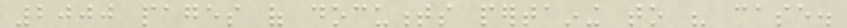2000 pages of documents pertaining to his case.
